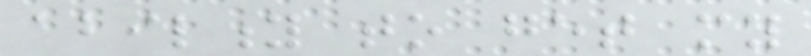ability to get my
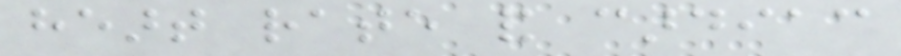heart rate and cardiac
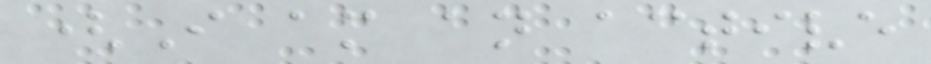(I am an active
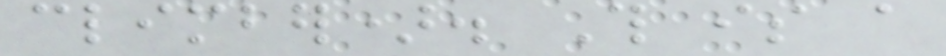climber). This is a
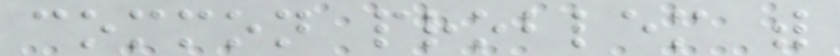common problem with
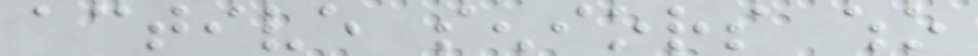active seniors who
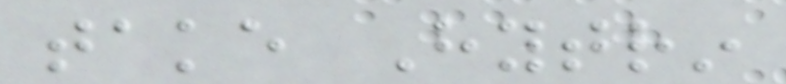take Hytrin
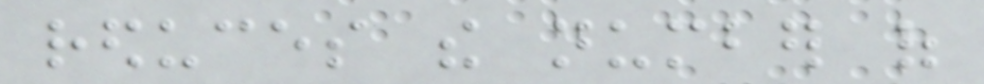reduces the number of
